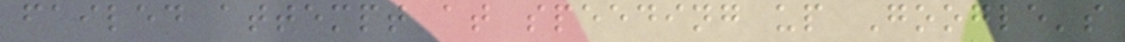failed attempt at speeding up Google's
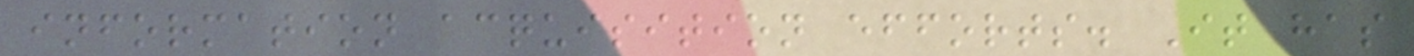information acquisition efforts. It has
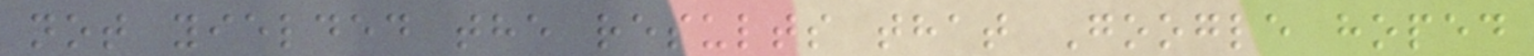not yielded the results that Google hoped
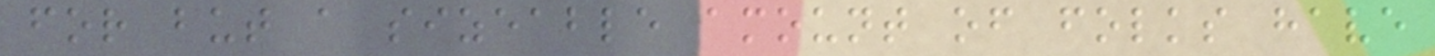for but a sizeable amount of folks have
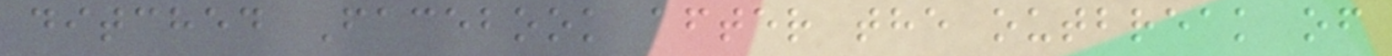ditched Facebook after the outbreak of
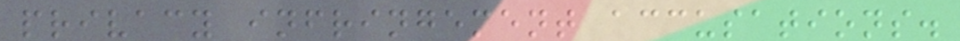privacy infringement accusations.
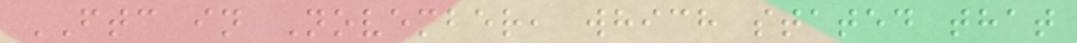FTC in November, which stated that
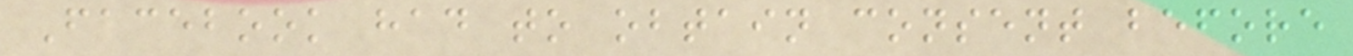Facebook had to obtain consent before
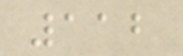112
